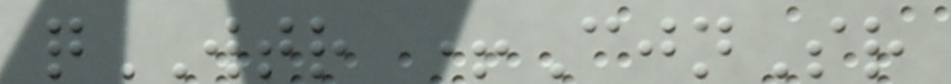qWTR +CjnSr
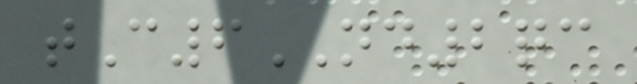tC6ND2qc
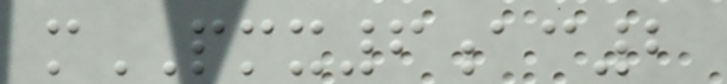mPMX6ac2
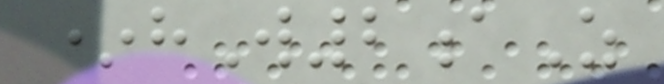*hW2aZ
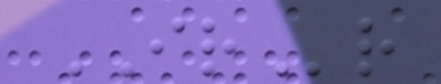IRr
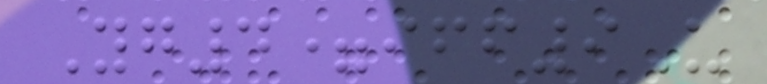Yg4=iff9U
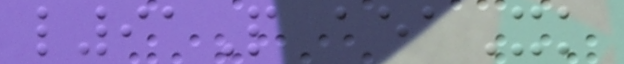l91P aeaXk
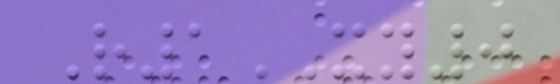R1XY0
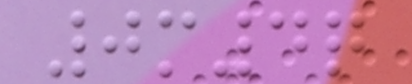0m4q
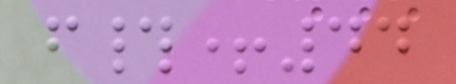f#+44
